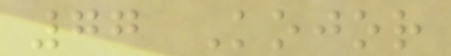77 Kojor
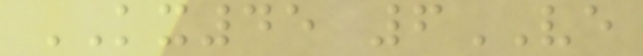KX45 6VE
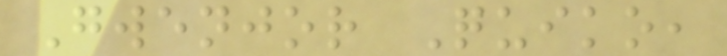Gwenjor Quiko,
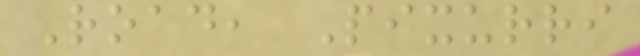Road, Pixurri
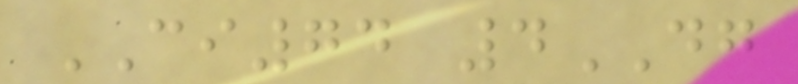CI74 4DG
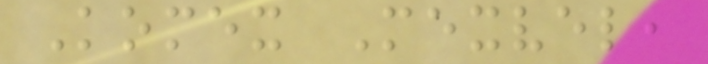Komex Mexvel,
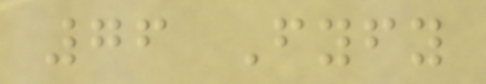76 Fyfy
